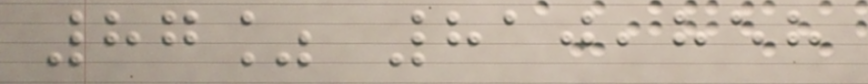87% 810,858
